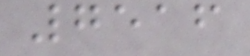7516
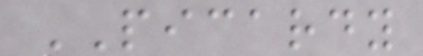PICARDY
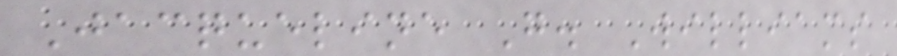Jacqueline G. Williams
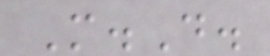M.D.
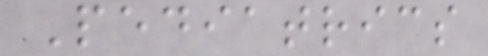Pediatrics
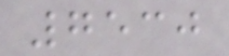7530
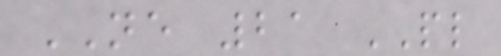NE 21 PL
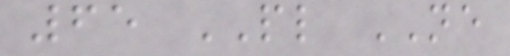65 PL NE
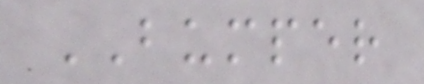BUMPER
